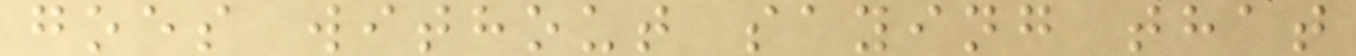goes without saying that
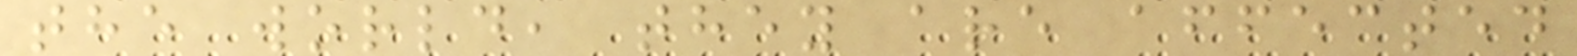the world, they are affected
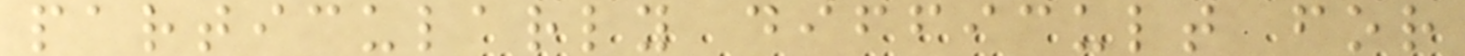particularly difficult for
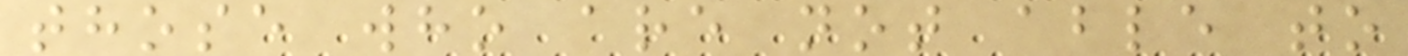those who are not able to
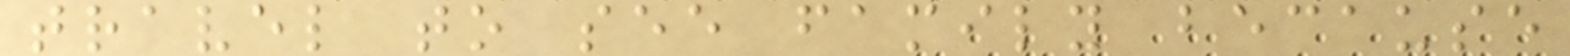travel to see family because
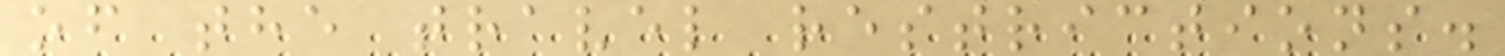of the travel restrictions.
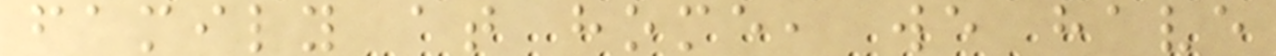family at home, we have
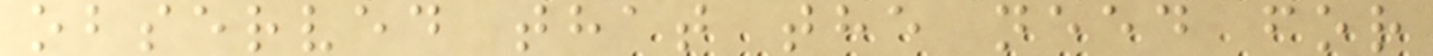observed that the need for
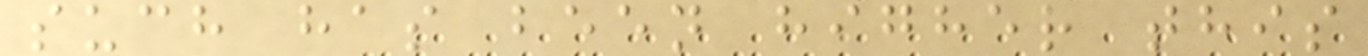such has been higher this
